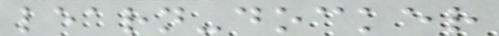learn-docker
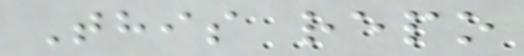This repo
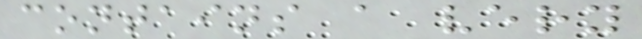contains a very
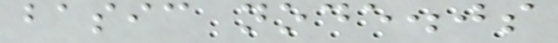basic node.js
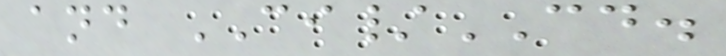and CI/CD.
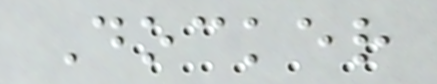Docker
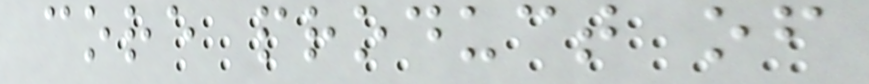core product of
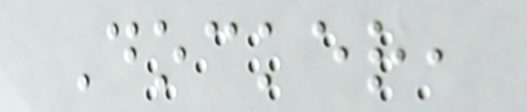Docker,
